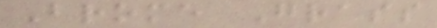Brome Grass
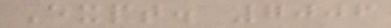Expt. 7006
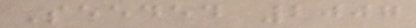Seeded 2007
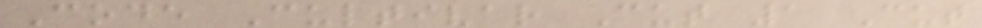Code Cultivar Cut 1 Cut
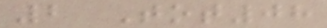2 Tot08
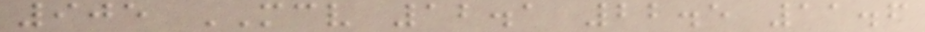905 MCV 12.1 22.5 11.6
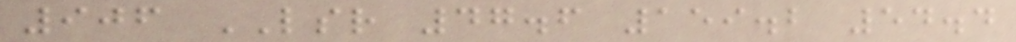906 LSR 47.6 159.2 54.4
